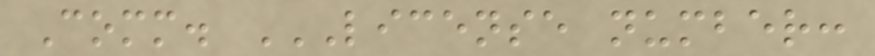Comm. LICENSE NUMBER:
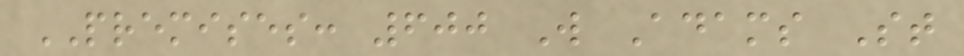PREMISES: 600 W Adams St
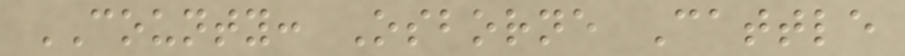COUNTY: Osborne Cattle
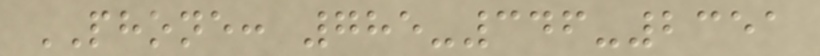PHONE: 785-346-2351
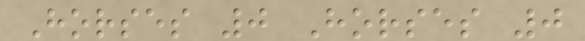Horses 0 Horses 0
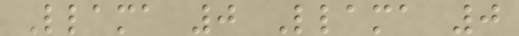Llama 0 Llama 0
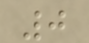0
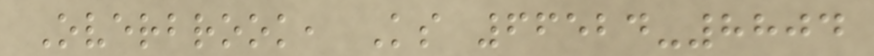Overbrook, Ks 66524-8804
